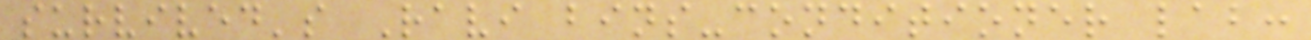survived's Ravi bins-conditioner lab:
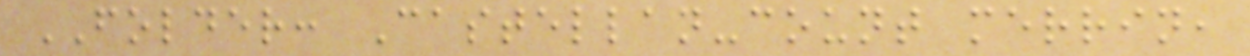FOLDER: Castellan-count merrin,
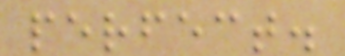perfect.
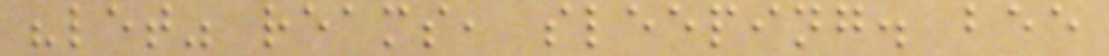"let" reams, sleeping. bee
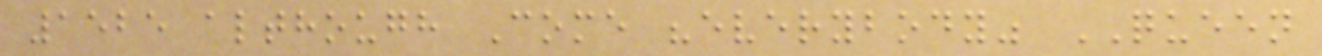1525 although Come "everybody" QUEEN
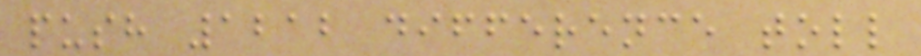push 1212 difference toll
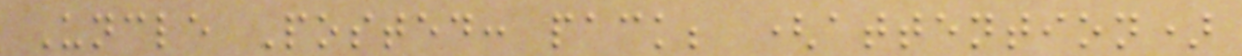Uncle Posted: pack; (attention)
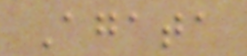Agata
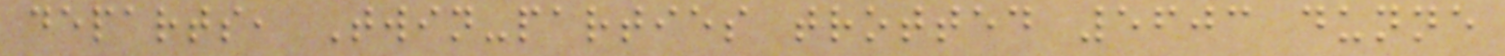departs, Twin-parties trotted 5603 dunne
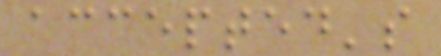accepted's
